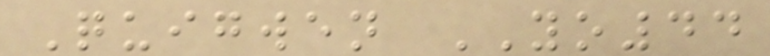Quigwen YO44
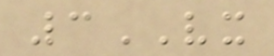3VX
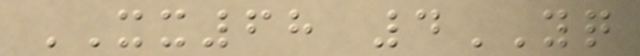XX68 4YQ
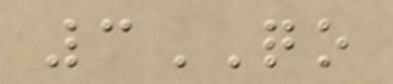3QO
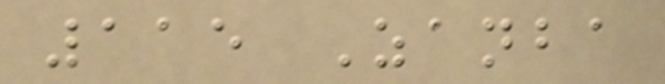115 Zanba
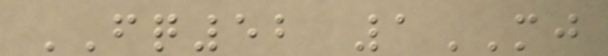FQ52 1MJ
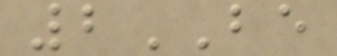2BE
